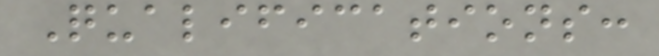Qualifications:
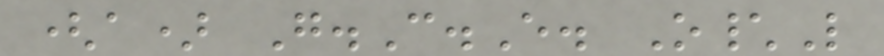(a) G.C.E. O\L
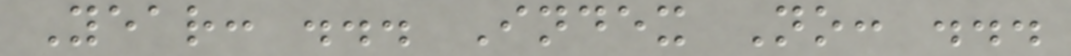Year: ... Index No: ...
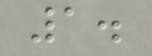1.
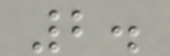2.
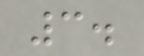3.
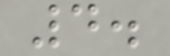4.
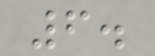6.
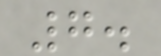7.
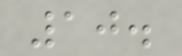10.
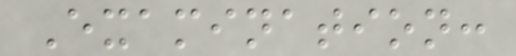Examination:
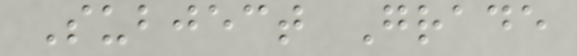Subject Grade
